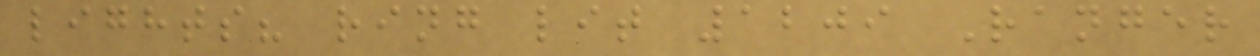lights? ring lit 1209 Ranger
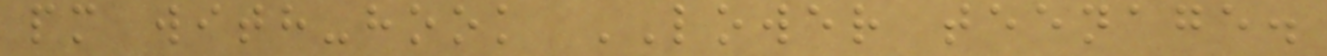pm with-hook LOWER teenage.
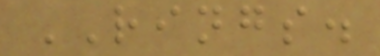RINGS.
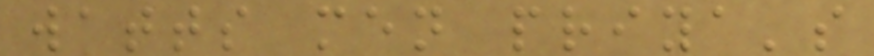watts men priya's
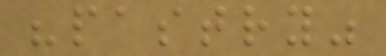"pastry"
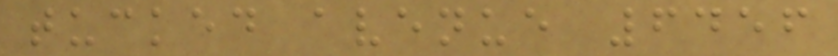tucked avenue 6456
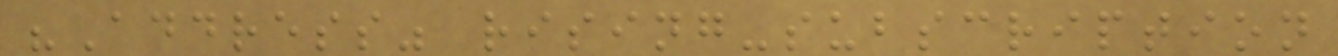"Address" rising-subscription
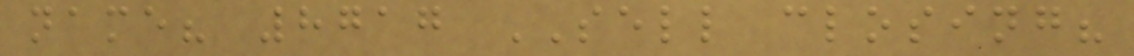name? 8717 SELL closing?
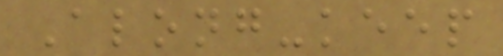Along-keep
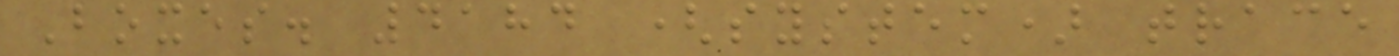Boxes. 4184 (system) trace
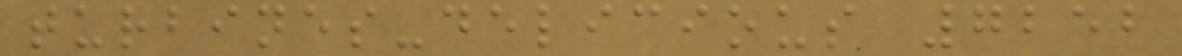turbines-delicious 7252
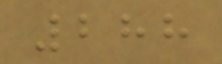288
